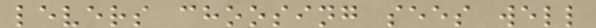levers choosing sees well
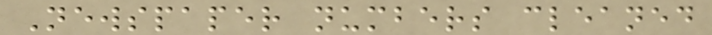Newspaper numbers cleaned
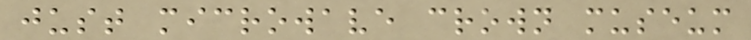just microwave crown museum
